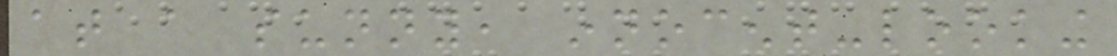at a sunny, innocent-looking
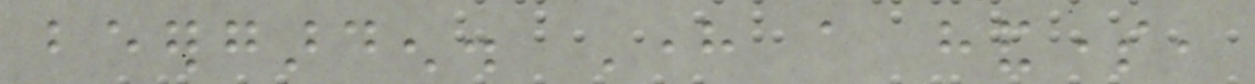beergarden. Here a handsome,
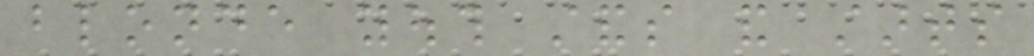blonde youth stands and starts
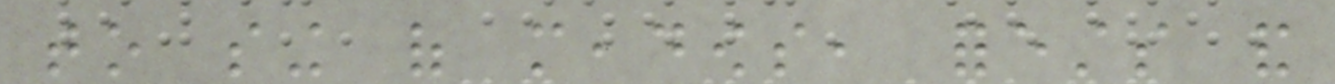to sing of meadows, forests and
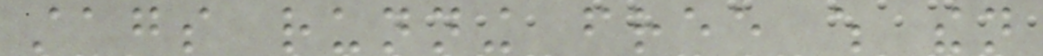stags running free which then
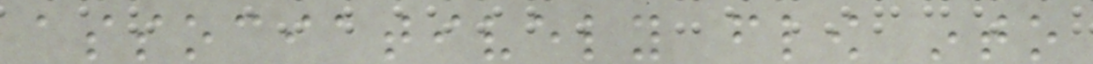associatively flow into
